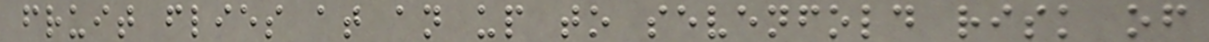fruit flies at an up to sevenfold risk of
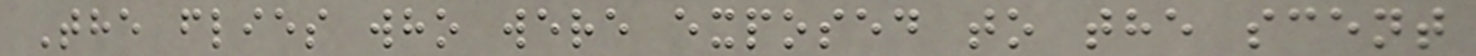The flies who were exposed to the scent
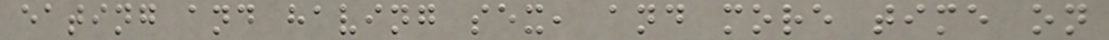eating and having sex, and more time on
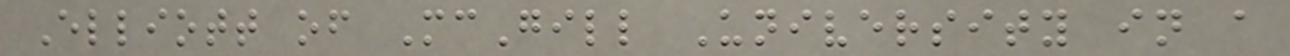Elliott of McGill University in a
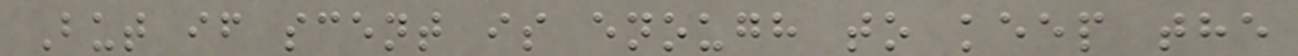But if scent is enough to keep the
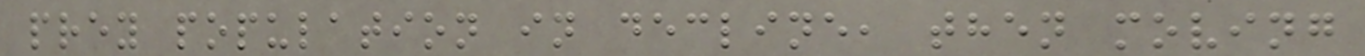prey population in decline, then moving
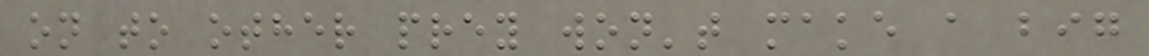on to other prey won't make a big
